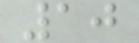10
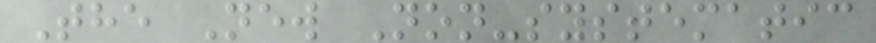The New Non-systematic
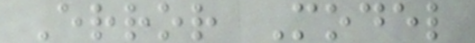Error Model
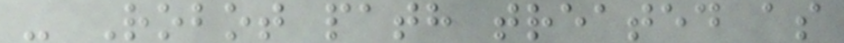- Robot path treated as
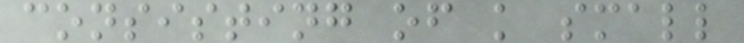consisting of k small
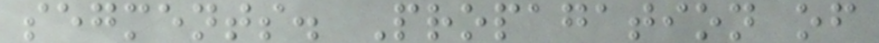segments. Propagation of
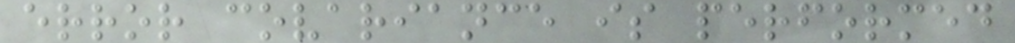error covariance is performed
